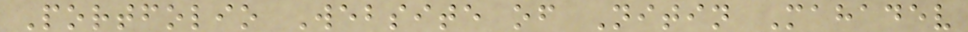Portfolio Website of Nitin Mahadev
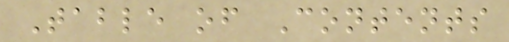Table of Contents
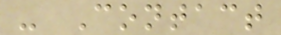- Contact
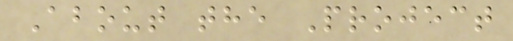About the Project
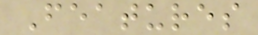Features
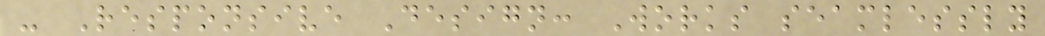- Responsive Design: Works seamlessly
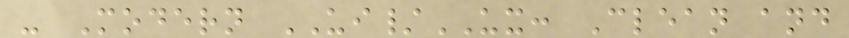- Modern UI/UX: Clean and
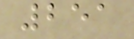251
